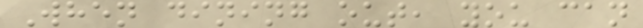When dining out, you can
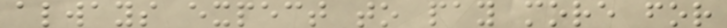always expect to pay more for
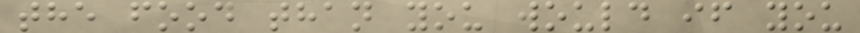the food than you would if you
